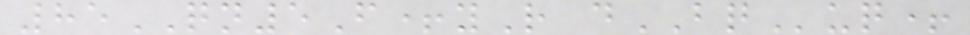85QN5F+yR dBQuq+
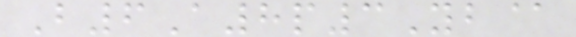B6A8p3Yb@
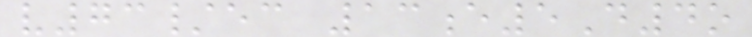v73/ec 13e5D4o
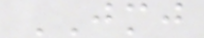JMJ
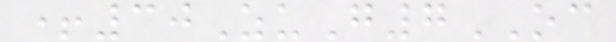+30ZuG7OC
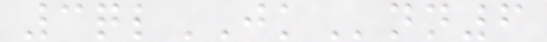3qlJKnn6
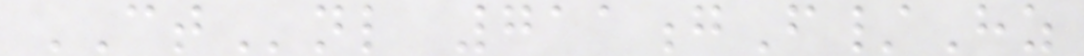CTnl 711gF/Hz
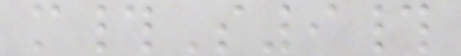m#S9#
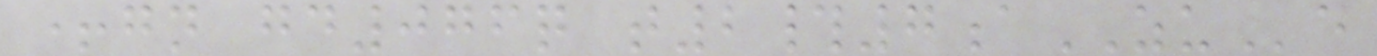+gn gd076q t2#7aZUe
